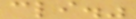cli."
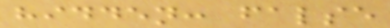hidden: false
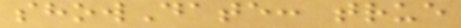showDate: true
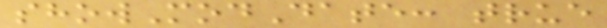showModDate: true
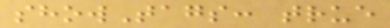showTags: true
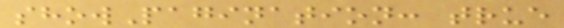showPagination: true
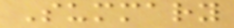Summary
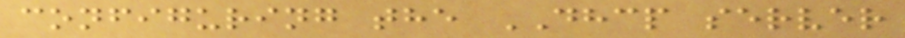configuring the DHCP server
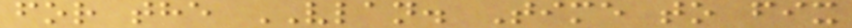for the VLAN. Time to fix
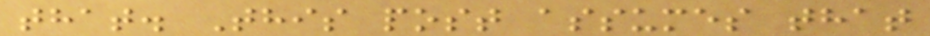that. This post assumes that
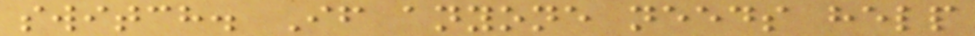switch. If anyone needs help
